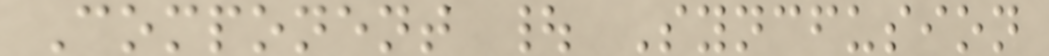Component | Syncfusion
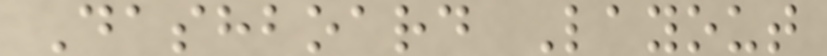Dashboard Layout
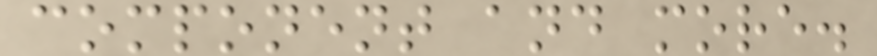component and more.
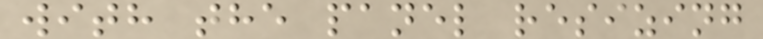with the panel resizing
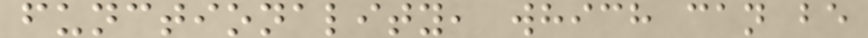functionality, which can be
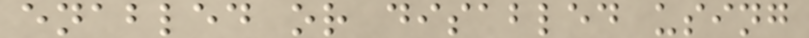enabled or disabled using
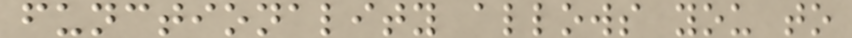functionality allows you to
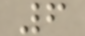6
